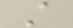A
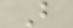B
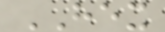HEX
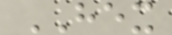HEX
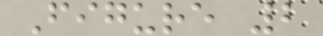Figure 2
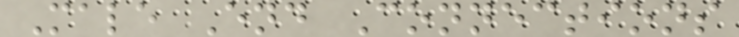Male End Connections
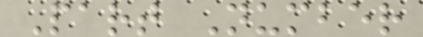Part Number
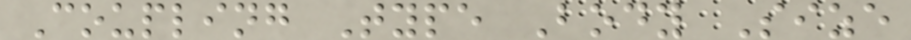Coupling Type Body Size
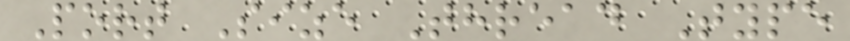Port Size Thread Type
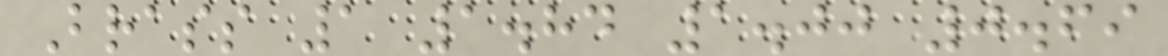Brass 1 1.84 1.00 0.69
